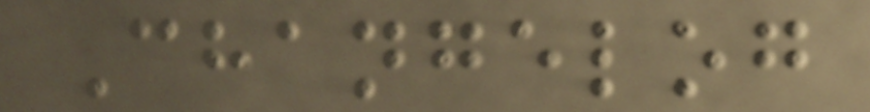Changelog
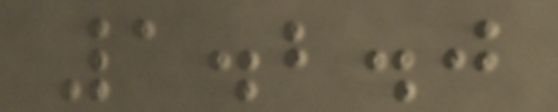1.2.0
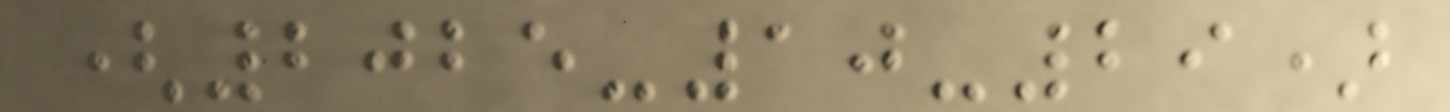(2025-10-29)
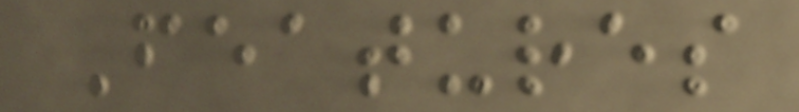Features
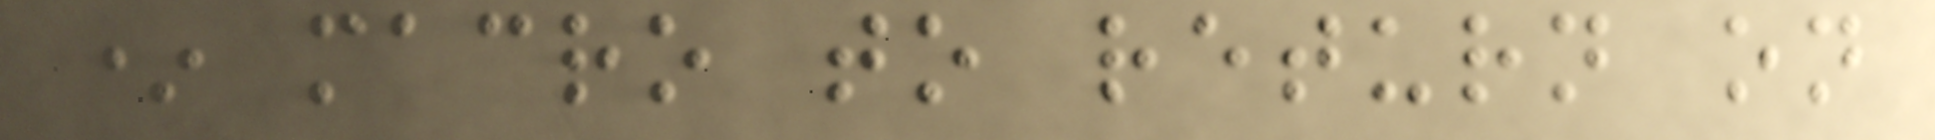* macro to return on
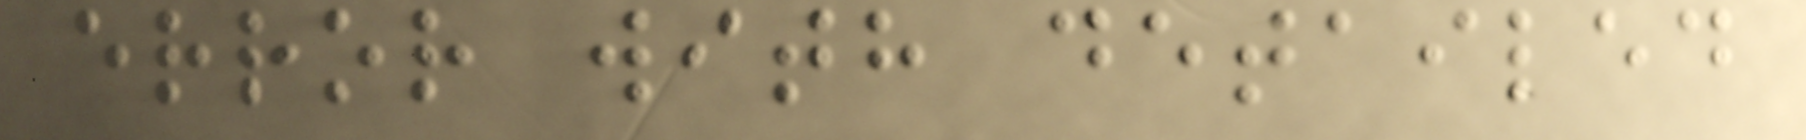error with detailed
